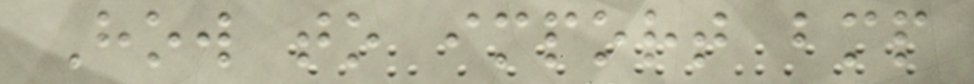How to import bmp
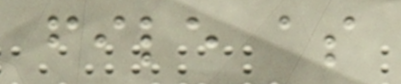file as
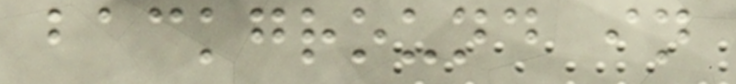background in
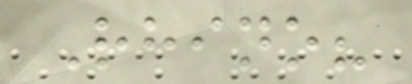Rhino?
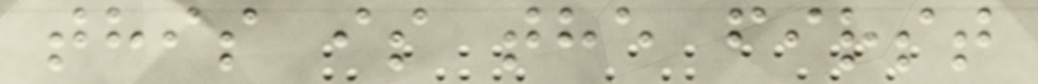this is the first
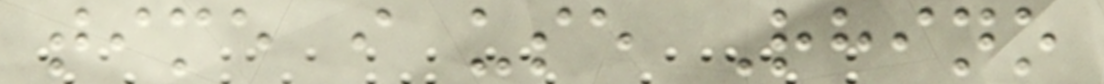time i use Rhino
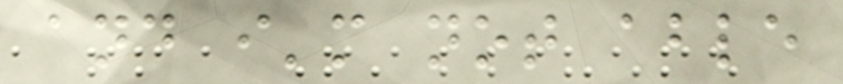and i'm not able
